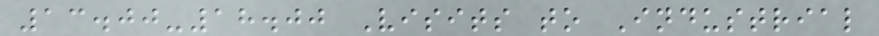13.00-18.00 Visits to Industrial
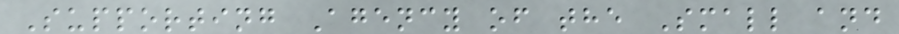Supporting Agency of the Small and
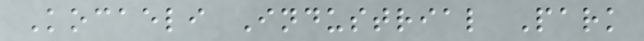Kocaeli Industrial Park
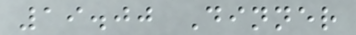19.00 Dinner
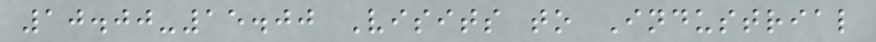10.00-15.00 Visits to Industrial
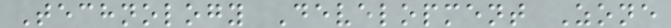Technology Development Zone
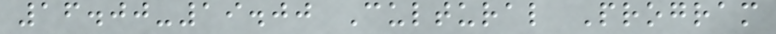16.00-19.00 Cultural Program
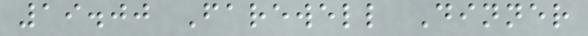19.00 Farewell Dinner
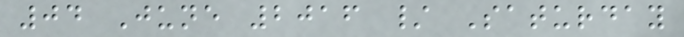04 June 2016 / Saturday
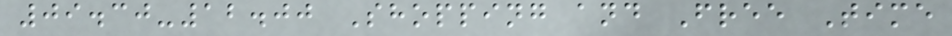09.30-12.00 Shopping and Free Time
